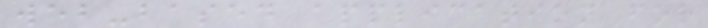web-based application for
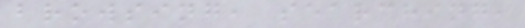browsing, searching,
